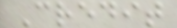Credit
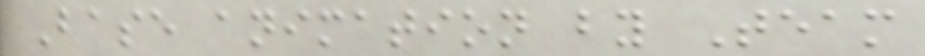Base animation by Team
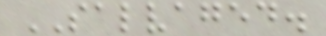SALVAGED.
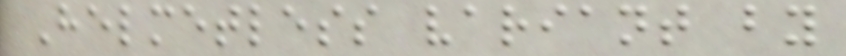Helmetless variant by
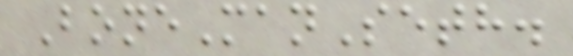BoneManSeth.
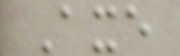Axe
